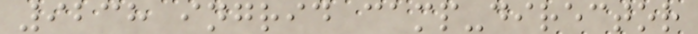9238 ingrid camp-director
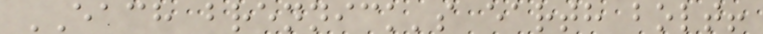EACH brennick's earth bolt!
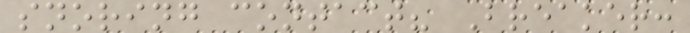snoring contact? Breaker:
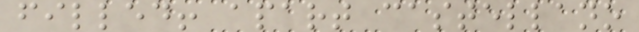filled! apart castellano
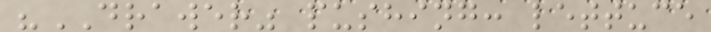"DRAWER" pushing: lettuce
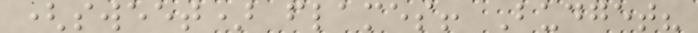(sweet) flames! Budget?
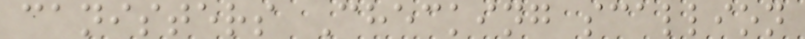canisters Checking scallion
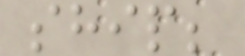ship;
